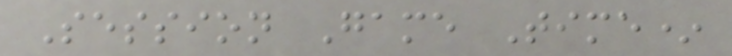Session Game Time*
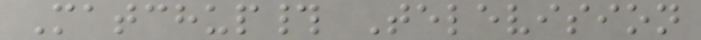Matchup# Television
